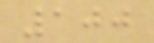100
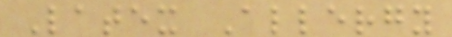Latex Allergy
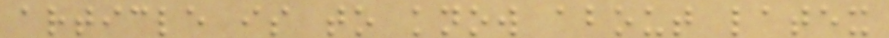article is to know about latex
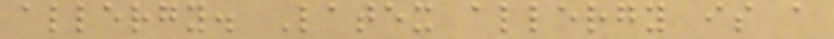allergy. Latex allergy is a
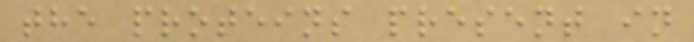the proteins present in
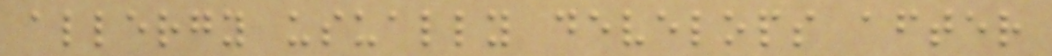allergy usually develops after
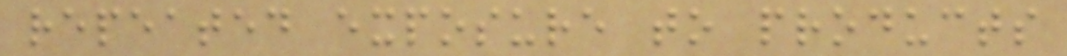repeated exposure to products
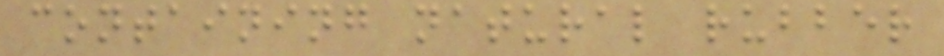containing natural rubber
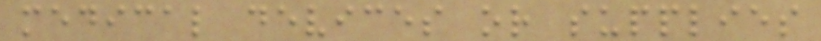medical devices or supplies
